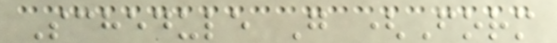Schedule G (Form
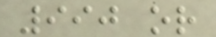990 or
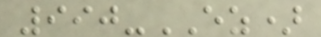990-EZ)
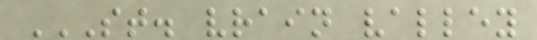ST. VRAIN VALLEY
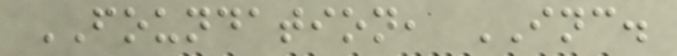FOUNDATION, INC.
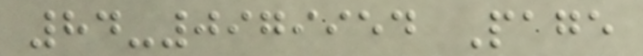84-0979954 Page
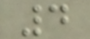4
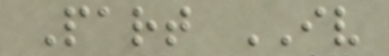Part IV
